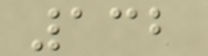132
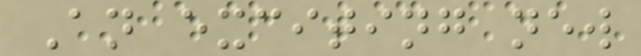An exciting new
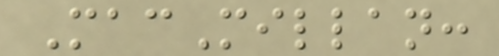MacMillan:
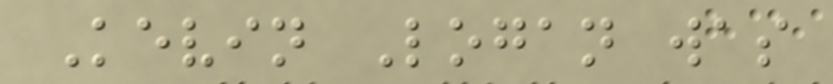Kevin Logan was
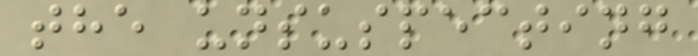the unsuspecting
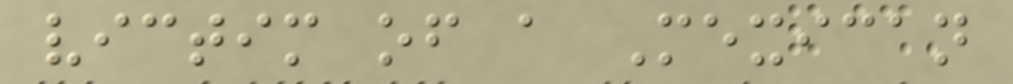victim of a Mexican
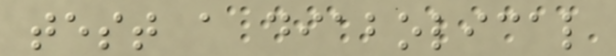test a diabolical
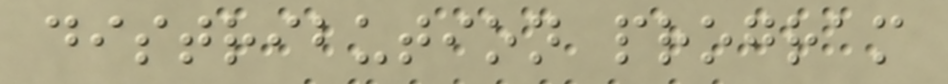distribution program
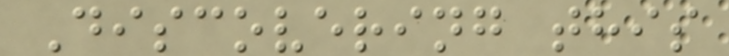Discovering this
